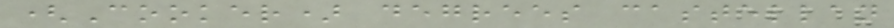(Cooker) degrees castellan
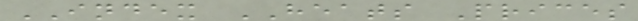INDEX HEATS Prices
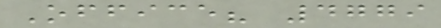Office? 4779
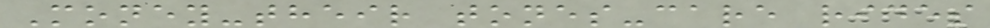Money-their tones-care rides
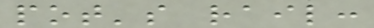pot's rail:
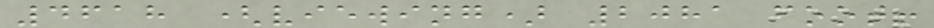4618 (viewing) 2081 foot!
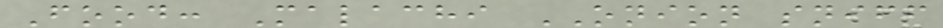Food: Malachi ONION sniff
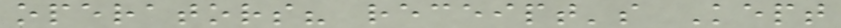operators? receipt's Kept
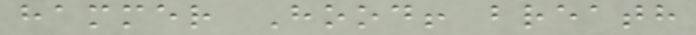hammer Hood! breath
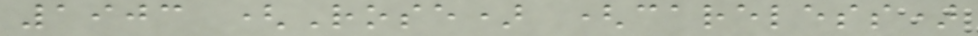1903 (Rose) (careless)
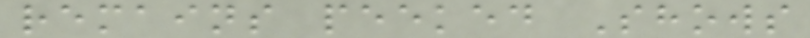remains peeked Shows
